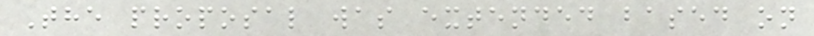The proposal was extended based on
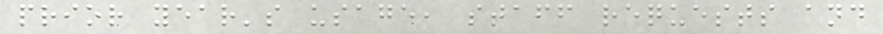prior year's usage, staff requests and
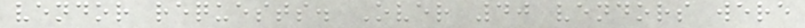vendor requests. Over 40 vendors were
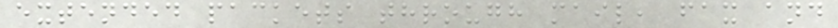extended packets through mail, fax and
